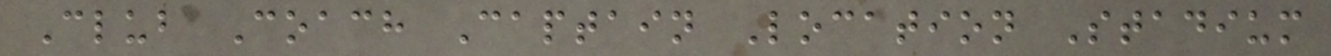Club Coach Captain Location Stadium
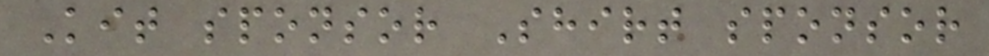Kit sponsor Shirt sponsor
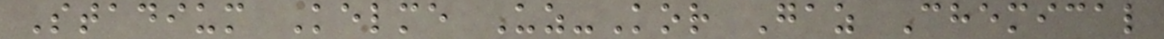Stadium Kelme Uz-Kor Gaz Chemical
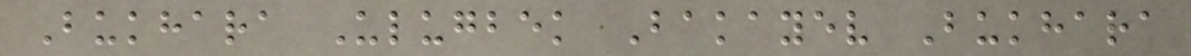Bukhara Ulugbek Bakayev Bukhara
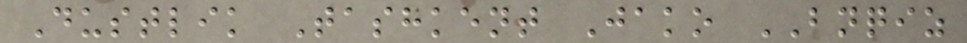Dustlik Tashkent Jako BNQIZ
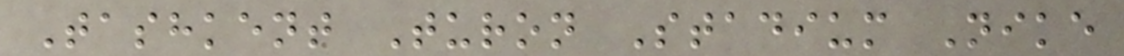Tashkent Turon Stadium Nike
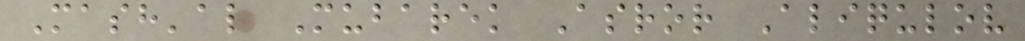Mash'al Mubarek Asror Aliqulov
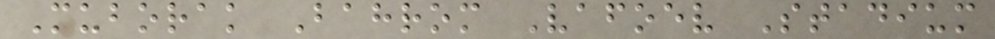Muborak Bahrom Vafoev Stadium
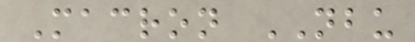Macron NBU
